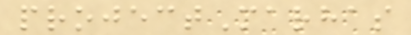projectMarhas
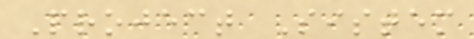Project Sistem
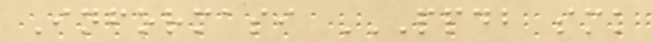Informasi PPDB SMK
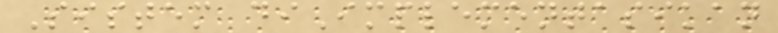Sistem diImplementasikan
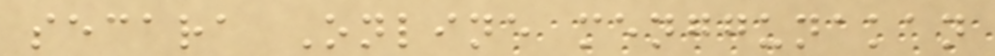secara Online menggunakan
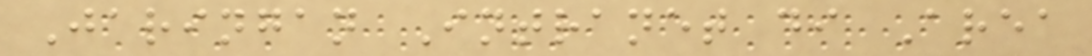Jaringan Intranet di Area
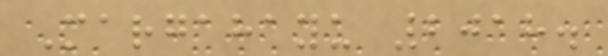Margahayu 2018.
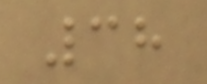38
